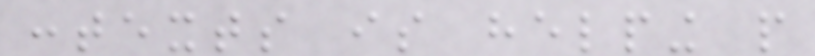contexts is helping people
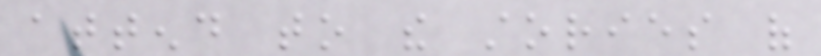attend to the stories of
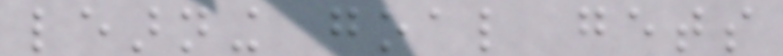learning goal gets
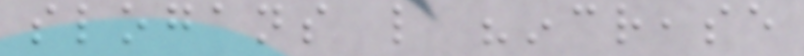slogans like "increase
